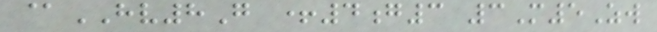@HV8G +4g3 3M5Zw
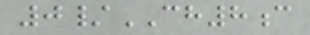0/CH8c
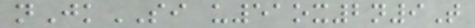nJkSI u51ox2n9T
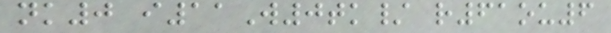nk0 i11W0tk/ r61ou6
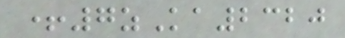+7zKa2320
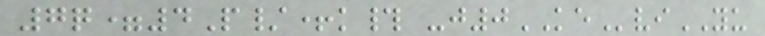7q=4P/+k# -j0KEviYU
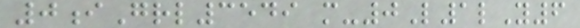0iGrl3549 m-0L1lY6
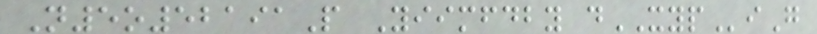N5o52191P Yiimfdby dXYPiG
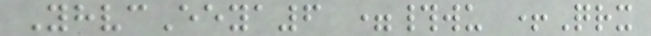YhvcEeya6 =#wu +Qrx
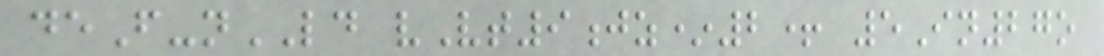deF-nLD vVt9jz*2+ 5In27o
